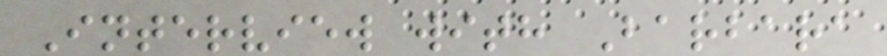Interview with Barbara
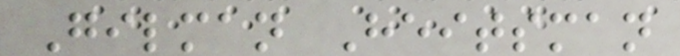Gilman Heitsman
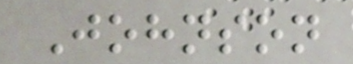Johnson
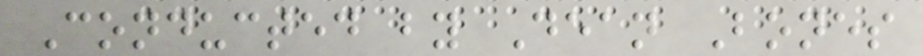Conducted by Dean Bones
